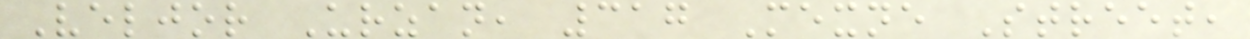Veljor Urzan, 317 Mexne Street,
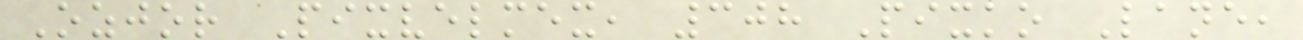Ozjor Pixvelmex, 308 Pixko Lane,
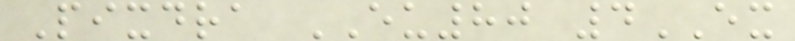Pixdra EU80 4EX
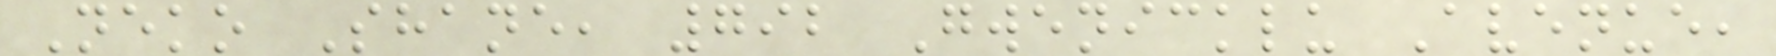Neko Shane, 792 Gwenicklu Avenue,
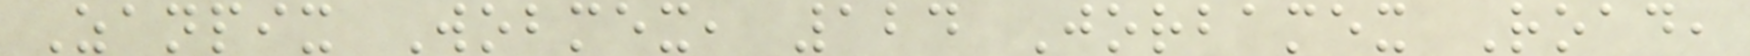Zanpix Wobmex, 124 Jorbamex Road,
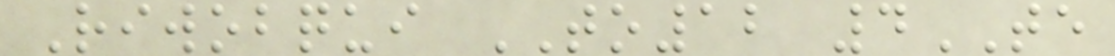Riwobqui TO12 4TE
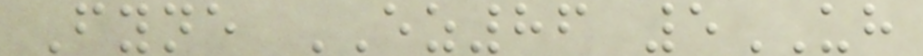Fyne EZ86 5UH
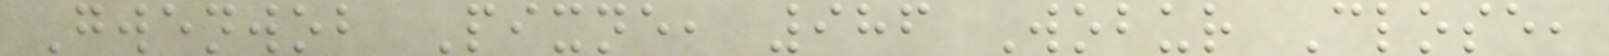Gwenwob Pixne, 986 Wobur Close,
